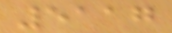5117
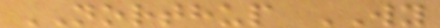NORTHUP WY
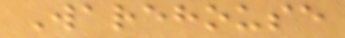Warehouse
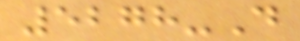5278-D
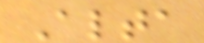Alta
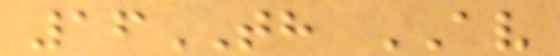16TH AV
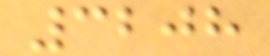3208
